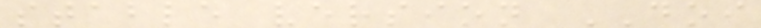stable version DOI
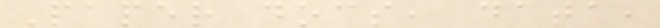Paper docs, data,
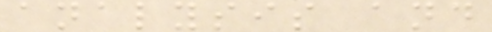analysis and
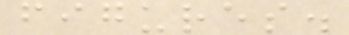figures.
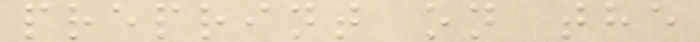preprint on the
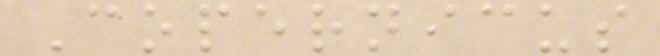Copernicus
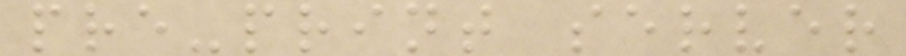pre-print server
